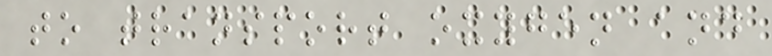to transport oxygen and
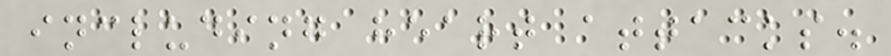including heart attacks.
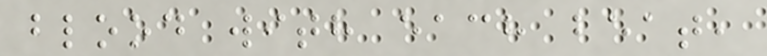blood with each beat,
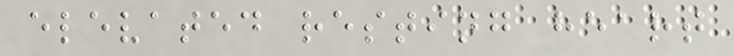elevated resting heart
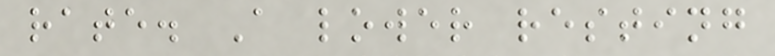rate. A lower resting
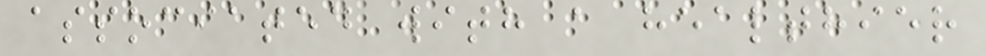associated with a healthier
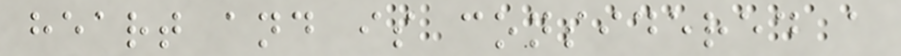heart and is considered a
